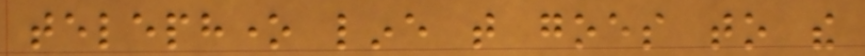telephone line that goes to the
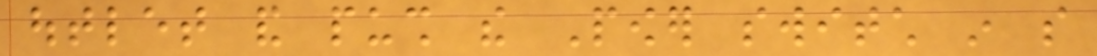outlet and push the Power switch in so
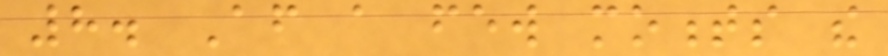8. After a few moments the
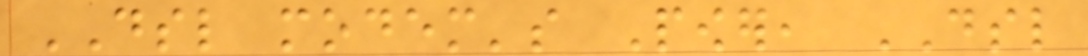DSL modem's Power, DSL
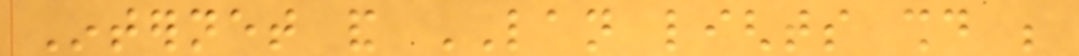Internet and LAN lights should be
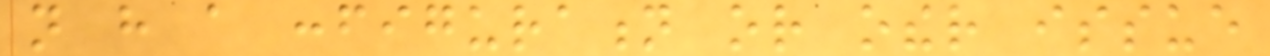not have a configuration or other issue
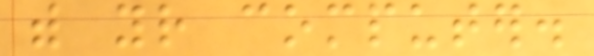with your computer.
